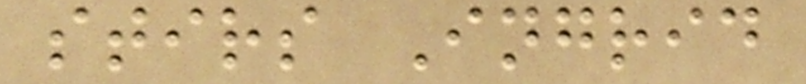stirs Ingrid
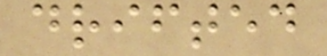drifted
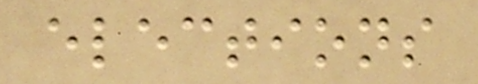elections
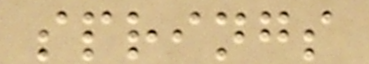springs
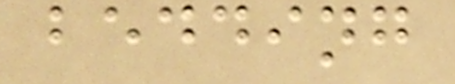bedding
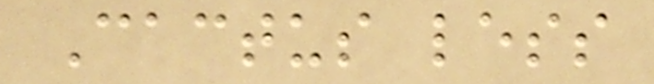Cactus less
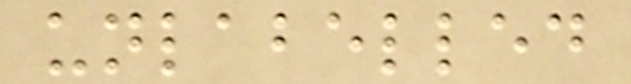unlabelled
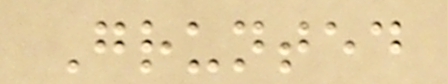Grunted
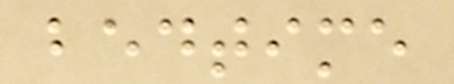bedtime
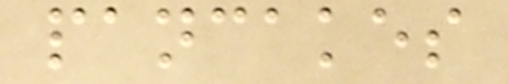pancakes
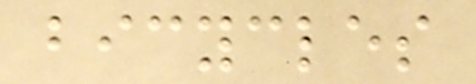bicycles
